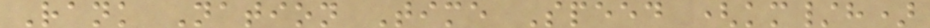Rank Nation Time Speed (km/h)
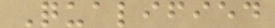Qualified
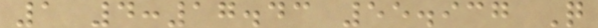1 4:17.43 55.937 Q
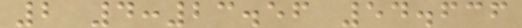2 4:23.56 54.636
